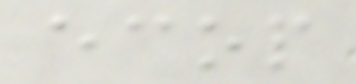ecop
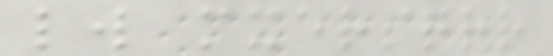lw mxersqrr
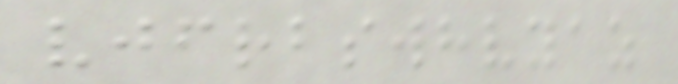vjfrbswhvyaz
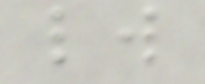lw
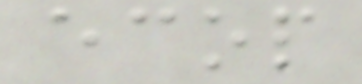ecop
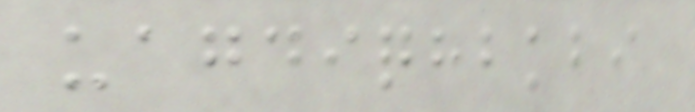uagdiqhbkbi
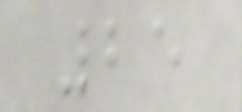25
